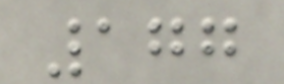177
